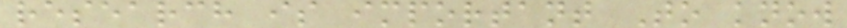research is important To know
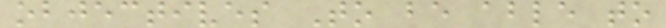objectives To be able to
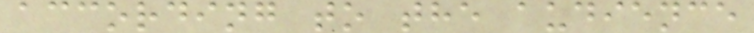according to the audience
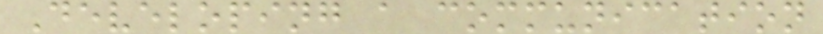Developing a communication
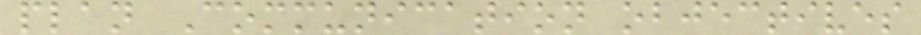plan Communication objectives
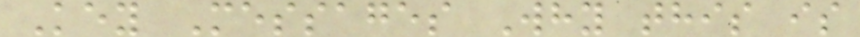Key Messages Why this is
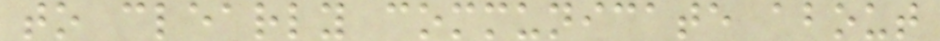to clearly communicate about
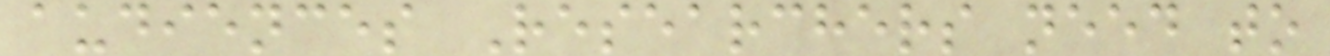audiences Researchers need to
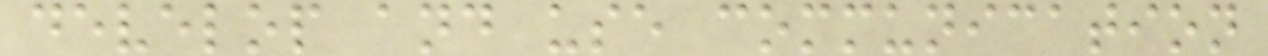develop and use communication
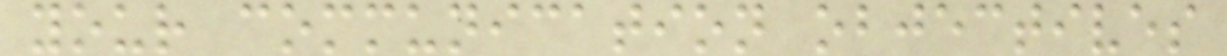your communication objectives
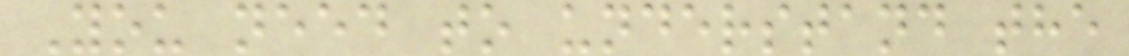You need to understand the
